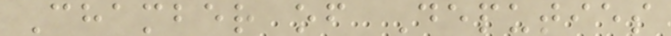Chamber of Deputies
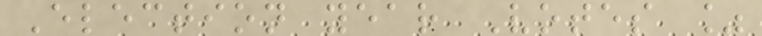Election year Votes %
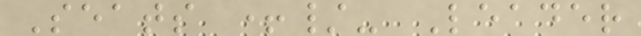Seats +/- Leader
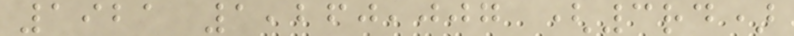1921 1,260,007 (3rd)
